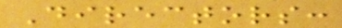Directors:
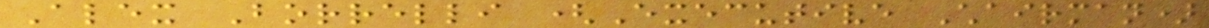Alex Borrelli (Executive Chairman)
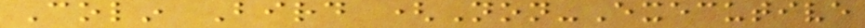Colin Bird (Non-Executive
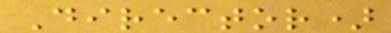Director)
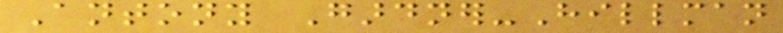Antony Gardner-Hillman
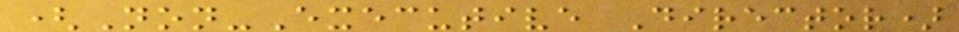(Non-Executive Director)
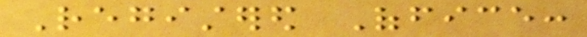Registered Office:
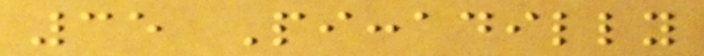35 Piccadilly
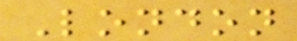London
